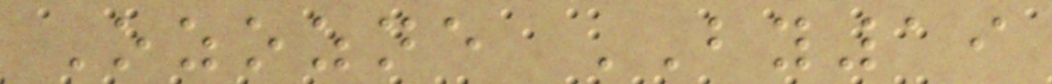Ozozne BY19
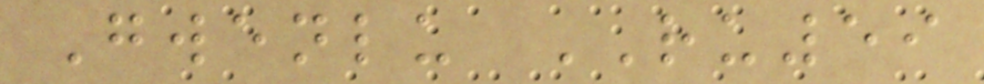Gwenlu RU59
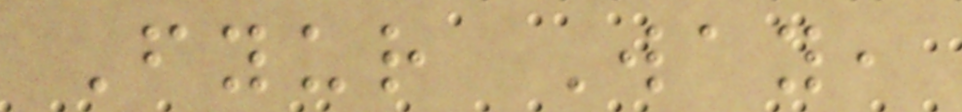Fyur Way,
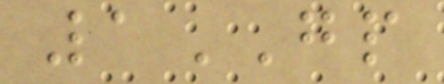1GP
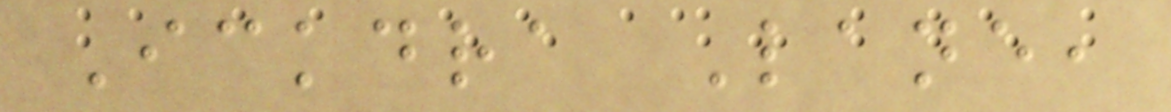Ickdra Lane,
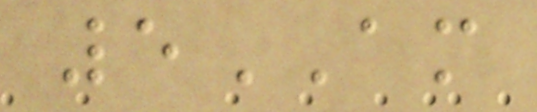5AM
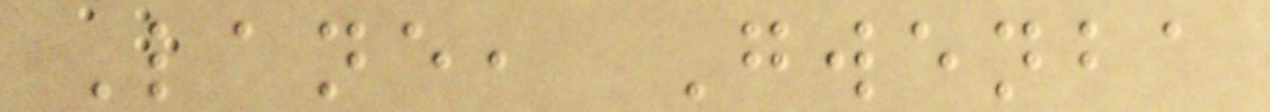Lane, Gwenba
